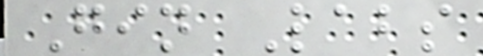Gin Labs
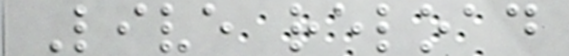Live reload
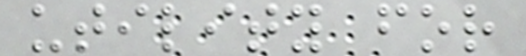utility for
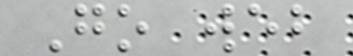Go web
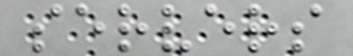servers
